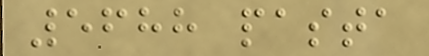5688 pasta
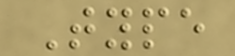Type
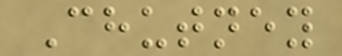Chutney
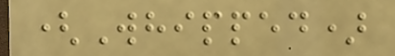(Whipped)
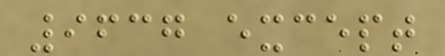9637 except
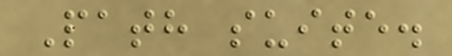Path suite.
